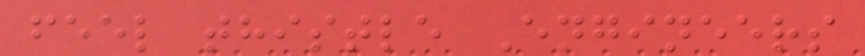feel thistle Engineers
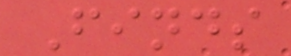Finds
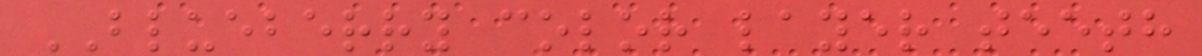BLUEBERRY color layer teeth
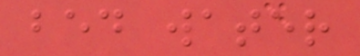bed water
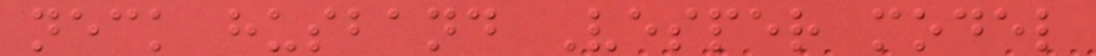neck husband Vesper model
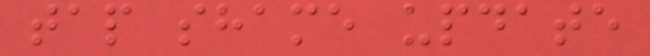tap shame update
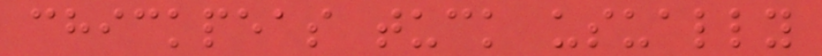chickpeas tuck usually
